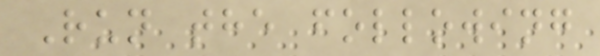Run the following
